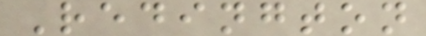Redington
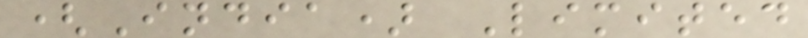(India) Limited
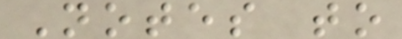Notes to
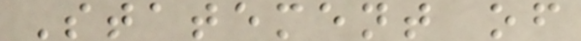Statement of
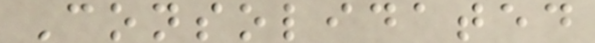Consolidated
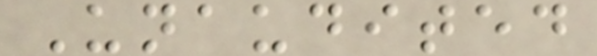Unaudited
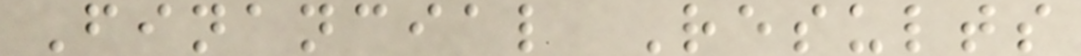Financial Results
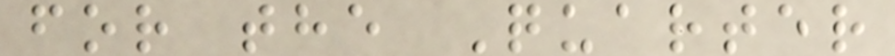for the Quarter
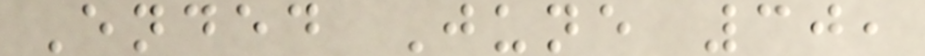Ended June 30,
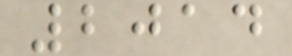2014
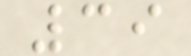39
